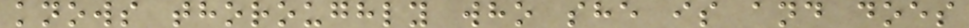knows thoroughly who she is and does
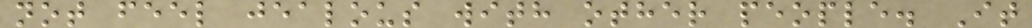not feel jealous with other people. It
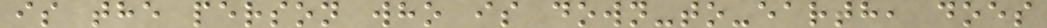is the person who is down-to-earth, does
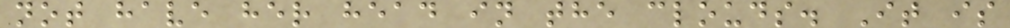not have her head in the clouds. It is
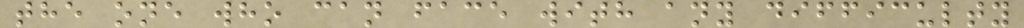the one who can face with any difficulty
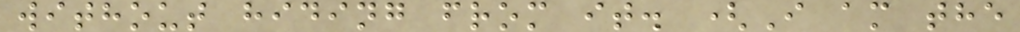without hiding from it. (I am the
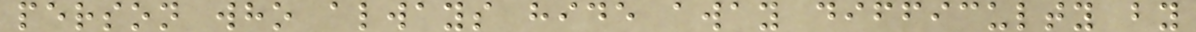person who always hide away difficulty by
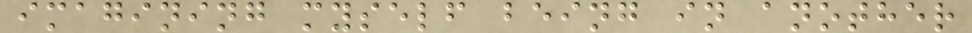imagining myself being in another
